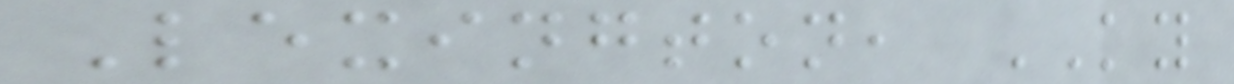Lexington, KY
